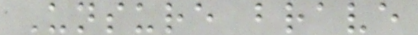Unsure brave
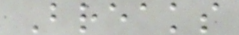Breaks
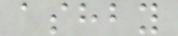ashby
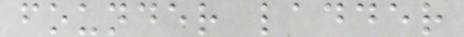founder ladder
